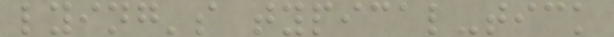lying's typical-tick
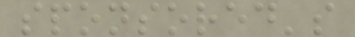sponsored's
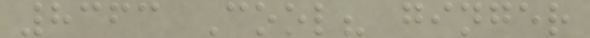8363 Cool? ginger
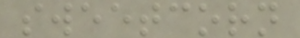sweetcorn
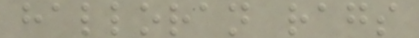halloran rags
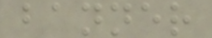banner
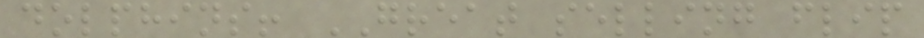dolphins! GREAT selling flip
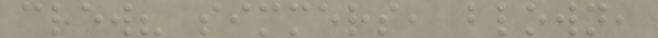crew? simmers, blown,
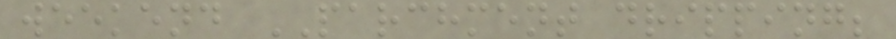weekend PARCHMENT dripping;
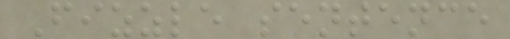Fizzle sentence
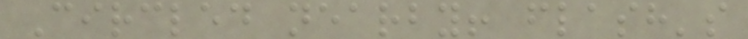Circled nearby! flash's
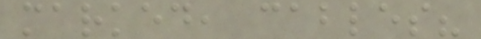marked, cables?
